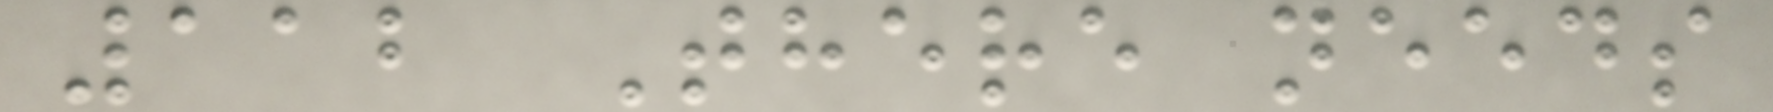112 There needs
